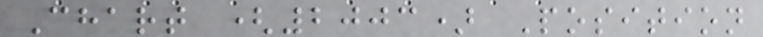Chart (2003) Position
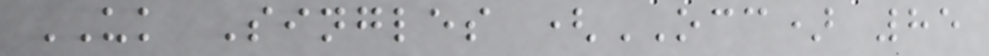UK Singles (OCC) 85
